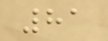81
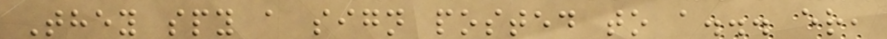They spy a sign posted to a... er,
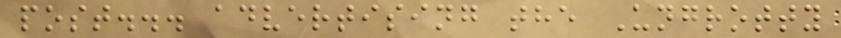post... advertising the Ungrotty
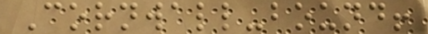Cornwall-bound!
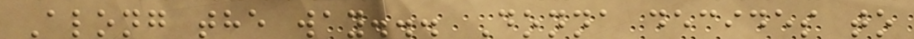Along the way... Donna decides to
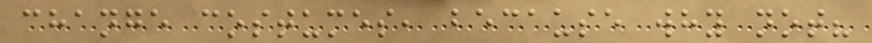change costumes, because why not?
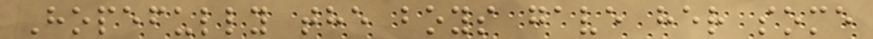Hopefully the boys gave her some
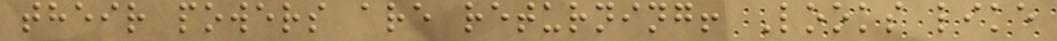their powers are returning! Looks like
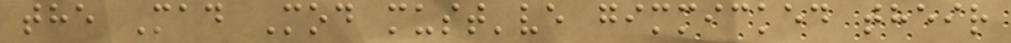the Mad Mod must've gimmicked their
